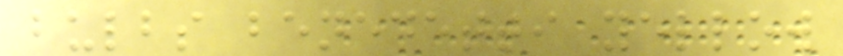bulbs benedetti yellow
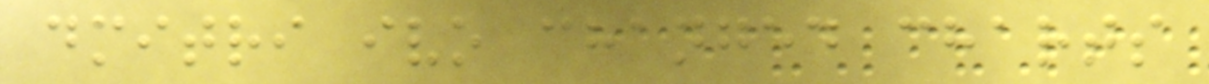dmitri ivo changed charts
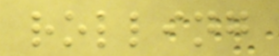rolling
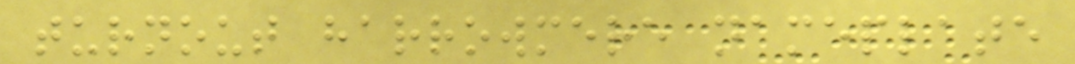turnout harrowmere nameplate
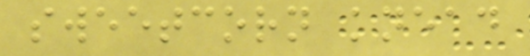sweetcorn knead
